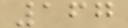167
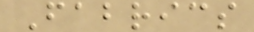Fabrics
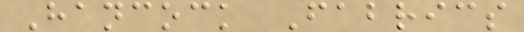Hancock Fabrics
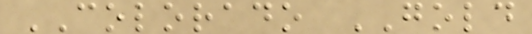COLORADO GOLD
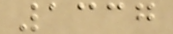1337
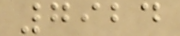7924
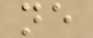ne
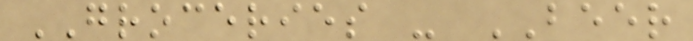GROCERIES - BEER
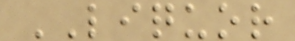LIQUOR
